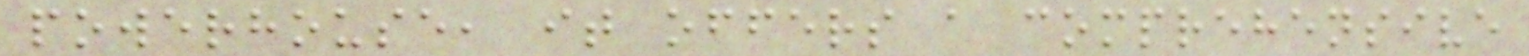powerhouse, it offers a comprehensive
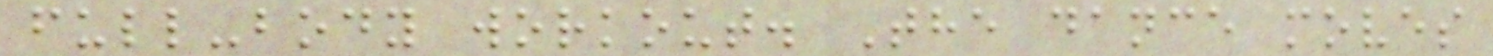full-body workout. The dance moves
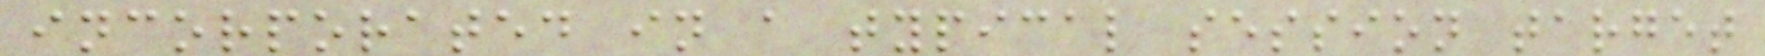incorporated in a typical session target
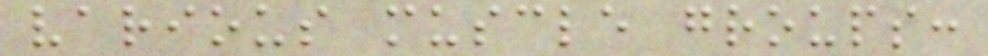various muscle groups:
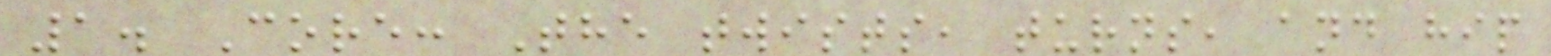1. Core: The twists, turns, and hip
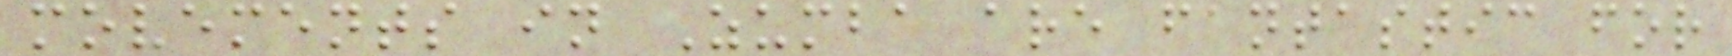movements in Zumba are fantastic for
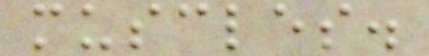muscles.
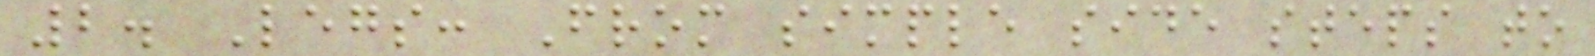2. Legs: From simple side steps to
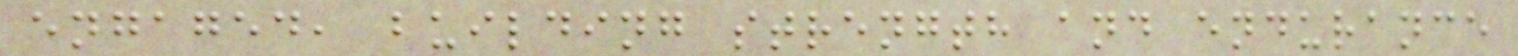engaged, building strength and endurance
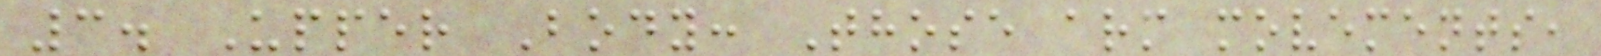3. Upper Body: Those arm movements,
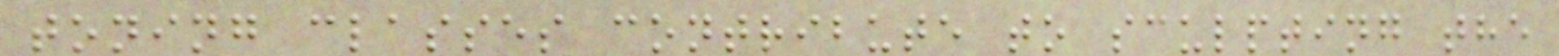toning classes contribute to sculpting the
